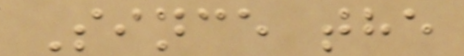Since the
